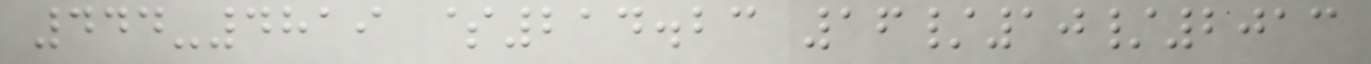444-4819 $214.23 16/10/2013
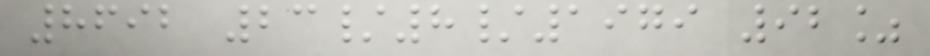8692 23/8/1979 92%
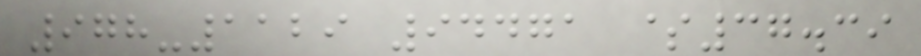978-1129 94471 $37.39
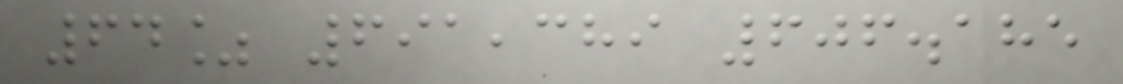64% 691,389 606.185
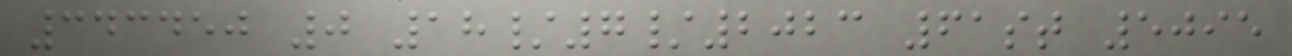343450 0 18/7/2023 61st 5095
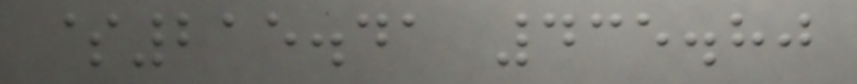$215.41 435.80
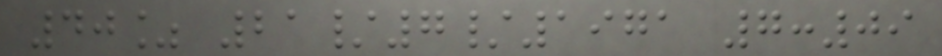40% 21/7/1971 7:09
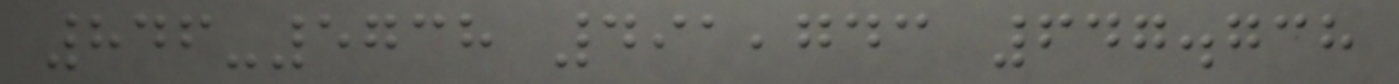846-5738 491,743 647.738
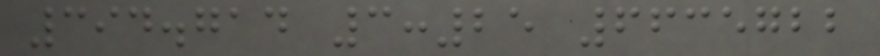394.714 3:25 6635722
